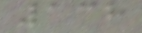138
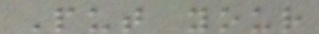Put your
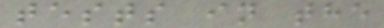tests in the
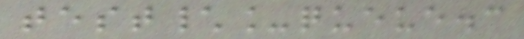test\_queue.c
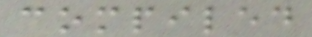compiled
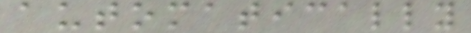automatically
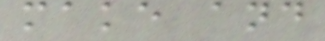make and
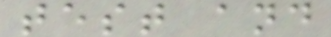test and
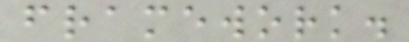framework.
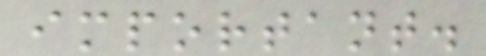important.
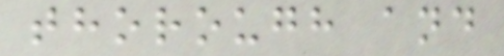thorough and
